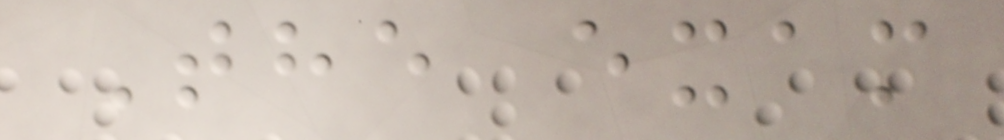The exam
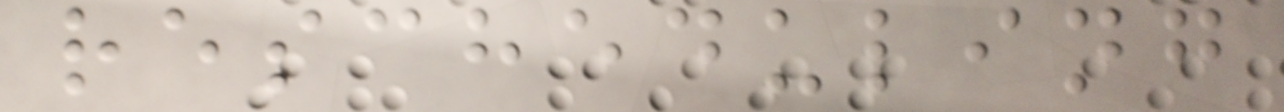rescheduling
